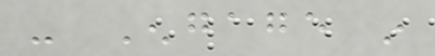- Engage in
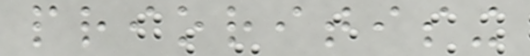prioritising
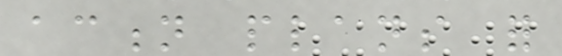action plans for
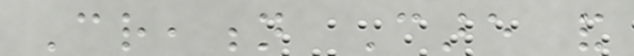Creation Care and
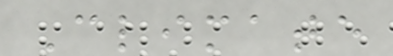Climate
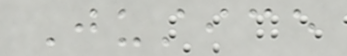Justice
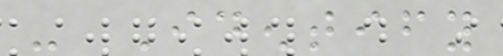- Identify
